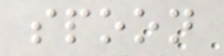spoon
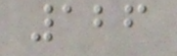126
